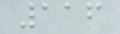116
